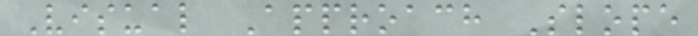Visual Approach Slope
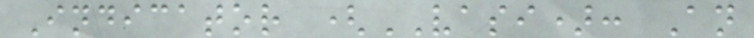Indicator (VASI): An
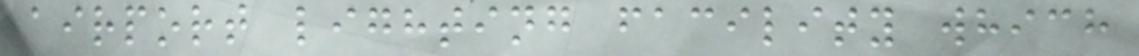airport lighting facility which
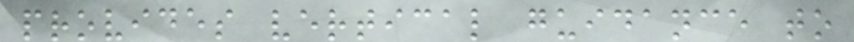provides vertical guidance to
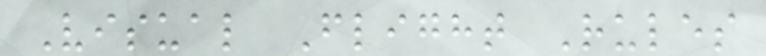Visual Flight Rules
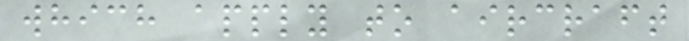which apply to aircraft
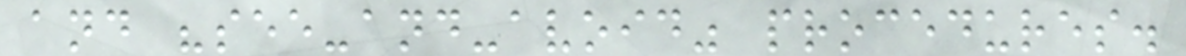and "see-and-avoid" procedures.
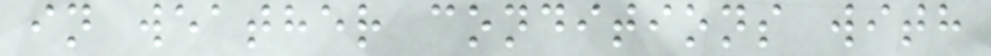in weather conditions with
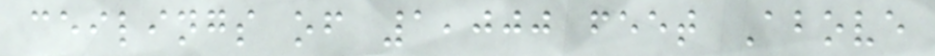ceilings of 1,000 feet Above
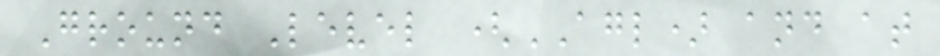Ground Level (AGL) and at
